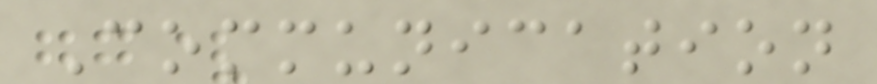Communication
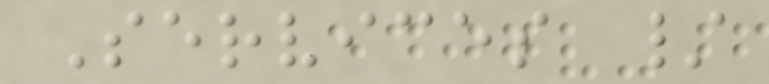Services /
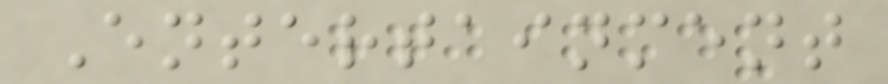Entertainment
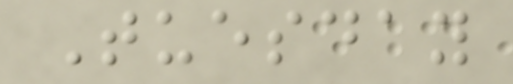Tuesday
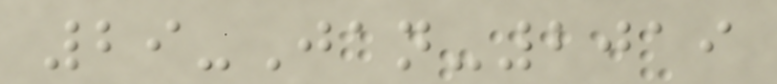29-Jan-2019
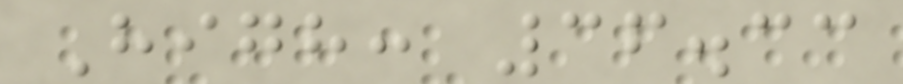High: 36.33
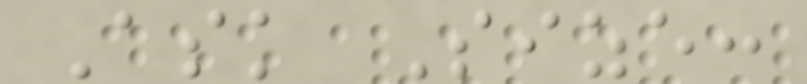Ask Size:
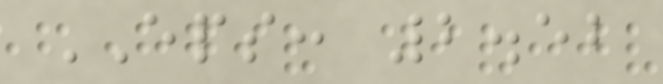EPS: 2.52
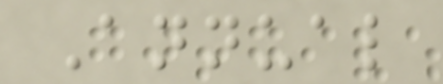Annual
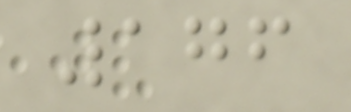176
